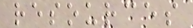resources
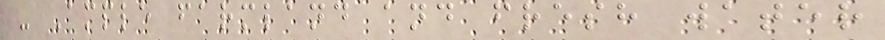- Ample farmland and fresh water
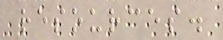resources.
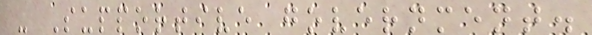- Supportive government.
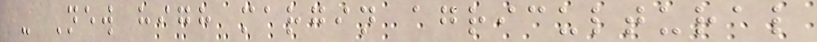- New high margin agricultural
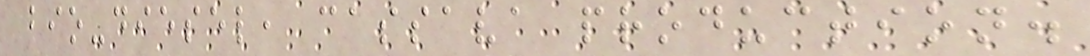bio-diesel, cassava production.
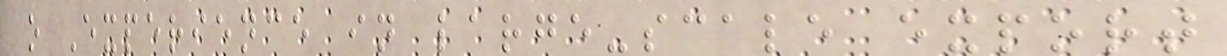o Experience in large-scale export
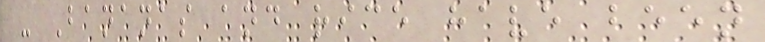- Bananas and rice have been
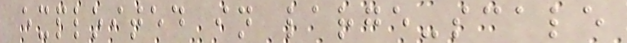exploited in large-scale
